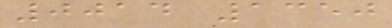0014 1350
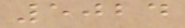5024
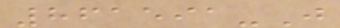861591-J
